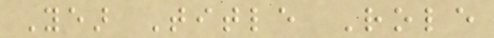Year Title Role
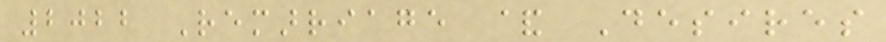2022 Remarriage & Desires
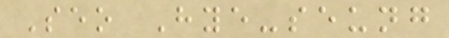Seo Hye-seung
